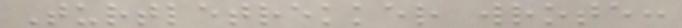Turtletrekker wrote:
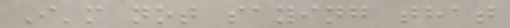I'm not saying that
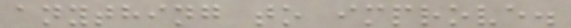anything to improve.
